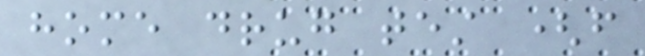home drug test (from
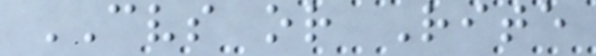CVS or Rite
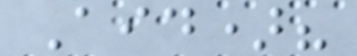Aid)?
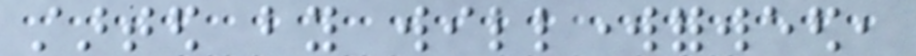started by willworkforweed,
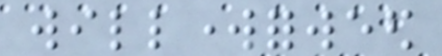willworkforweed
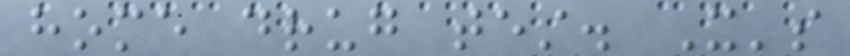home drug test. It's
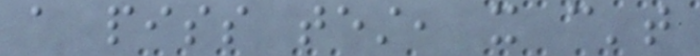a piss test, it can't
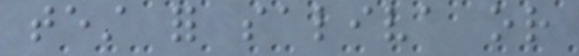test for saliva or
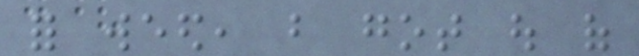for weed, but got out of
